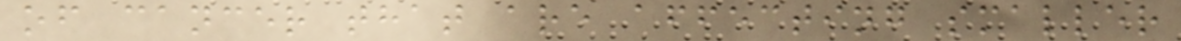of cancer that are affecting smaller
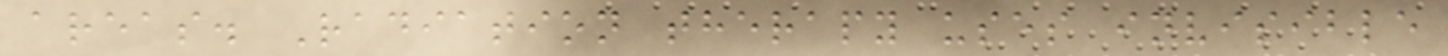areas. Radiation therapy uses invisible
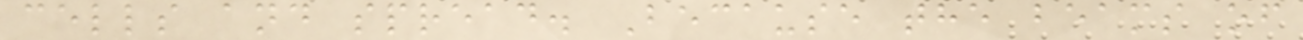cells and spread. Because the beams of
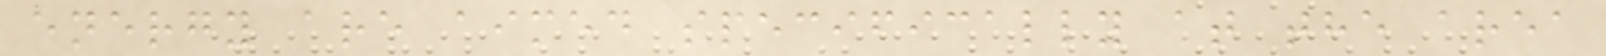energy are aimed specifically at the area
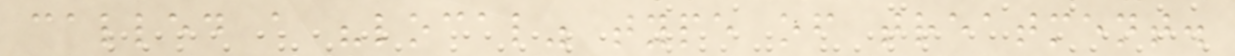called a "local" type of treatment.
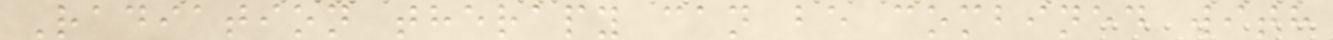Radiation therapy can be combined with
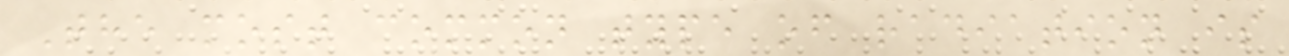The most common type of radiation is
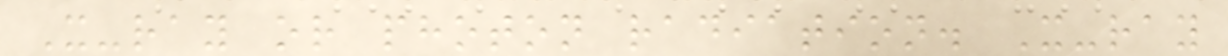X-ray or photon radiation. X-ray
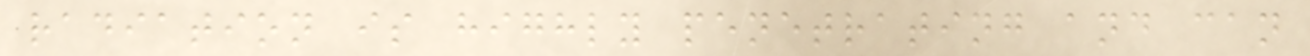radiation is highly penetrating and can
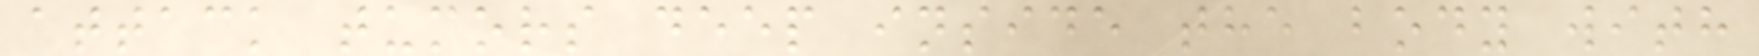attack tumors deep inside the body with
